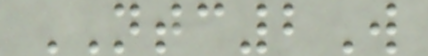NTC2W
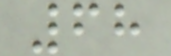68
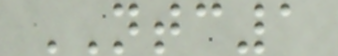NTC1
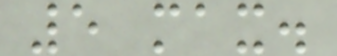5 max.
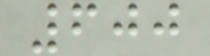600
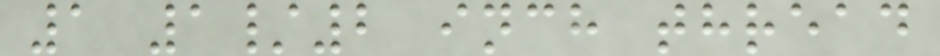1 1/2 inch thread
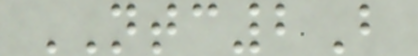NTC2B
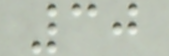30
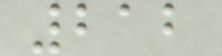212
